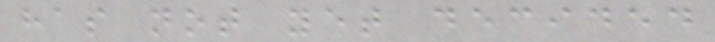has not yet decided
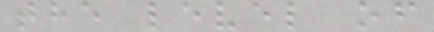the level of
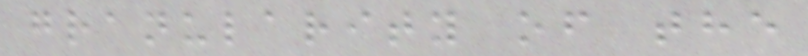granularity of the
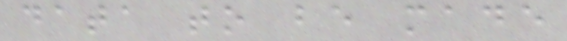data to be made
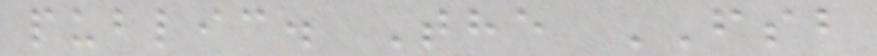public. The FSB
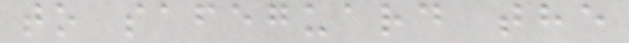to safeguard the
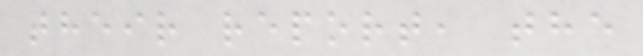their report, the
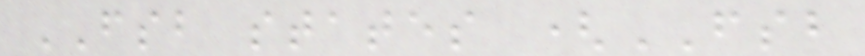FSB states (FSB
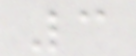3
